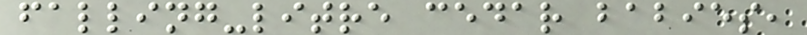falling-litre cedar babies,
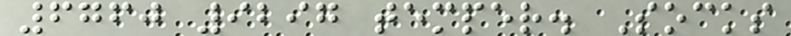6760 9297 temper. Socks
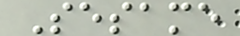Sesame
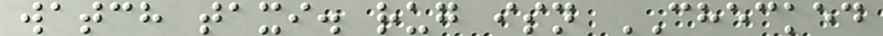watch taxi. rug isn CHECKED
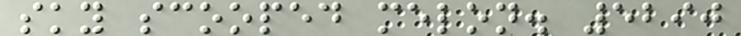sky scooped melon. 5290
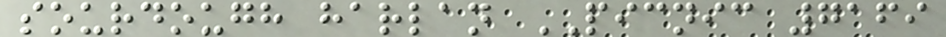sourdough harlan PICNIC 7169
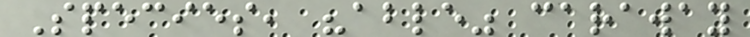Species, "able" caraway
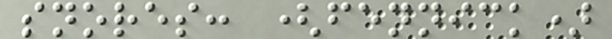snores: (fennick)
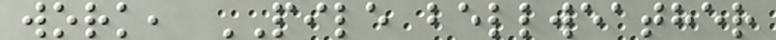work, PILE bellweather
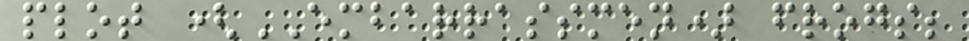plot (EMBARRASSMEN) frogs;
